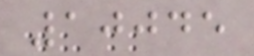10045
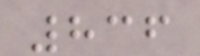836
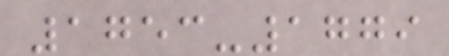1753-1779
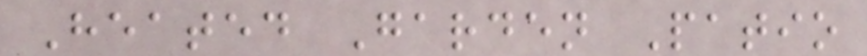Heated Garden Patio
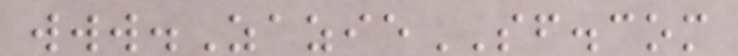www.ZazieSF.com
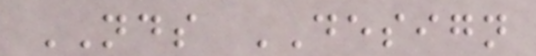NDS DESIGN
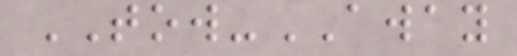TOW-AWAY
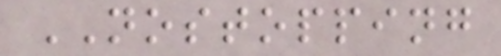NOSTOPPING
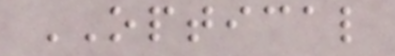OPTICAL
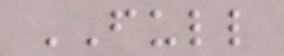FULL
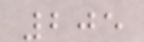205
